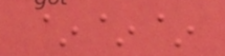~~~
